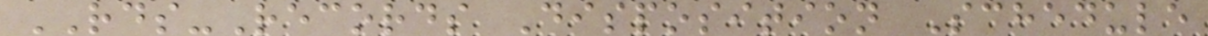RDS-Records Disposition Schedule
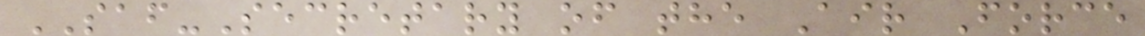SAF-Secretary of the Air Force
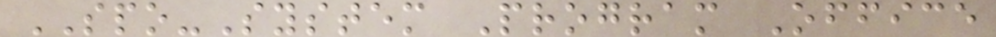SPO-System Program Office
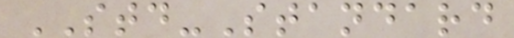STD-Standard
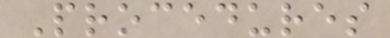Procedures
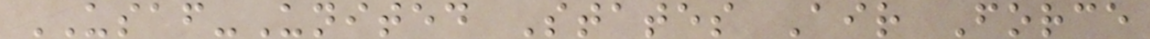USAF-United States Air Force
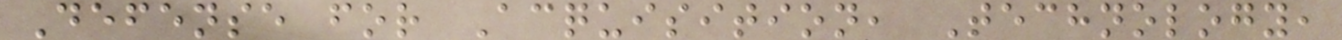Defense for Acquisition, Technology,
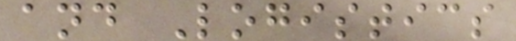and Logistics
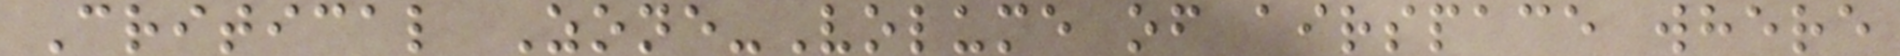Critical Zone-Volume of airspace where
